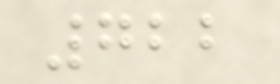722
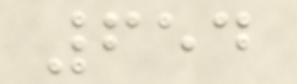654
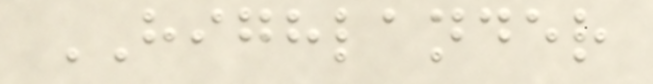HIGHLANDER
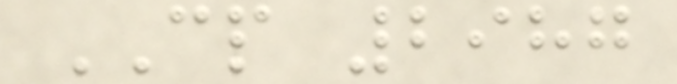CP 2987
